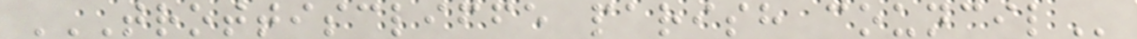TROTTISCLIFFE PARISH COUNCIL
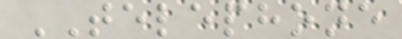TELEPHONE
